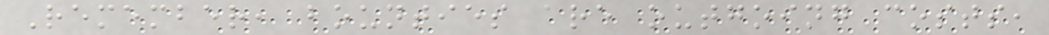Remember, bounties are outgoing costs,
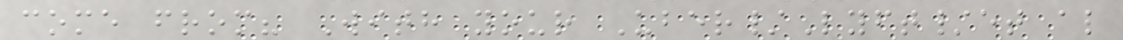come from? With your Uber/Lyft/et al
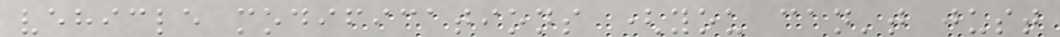vehicle modifications (you can't just
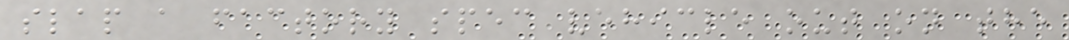slap a factory spec vehicle out on the
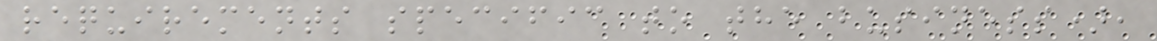requirements specific to the business),
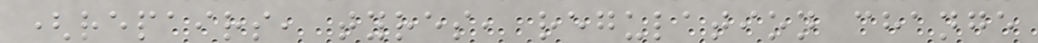(repairs, tyres, regulation change
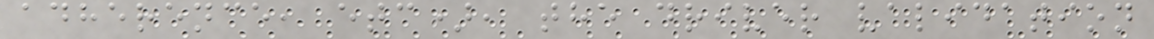adherence, etc), the driver validation
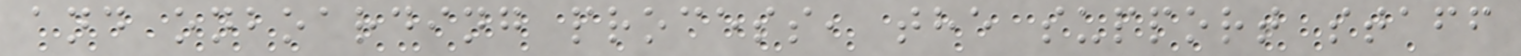and onboarding process, the support staff
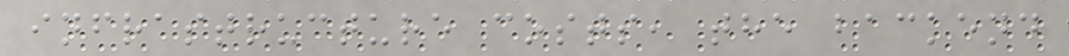infrastructure costs, the backend
